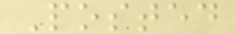Posted
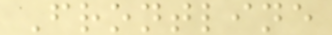Frontline
